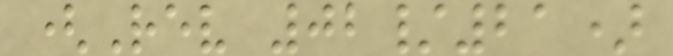(Rev 02/21)
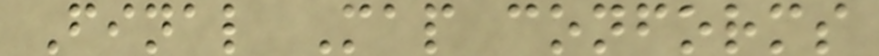Final Map conforms
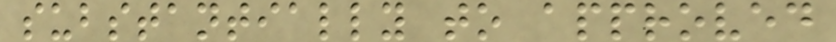substantially to approved
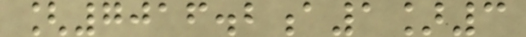[7016.2a1]3
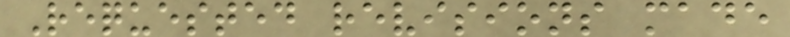Requested revisions made
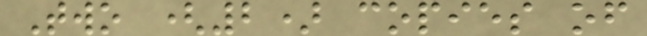Two (2) copies of
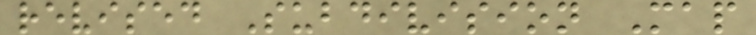revised Subdivision Map
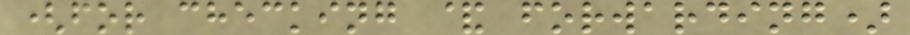(for checking & forwarding)
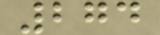274
